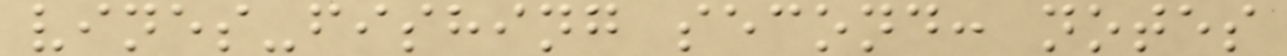vines-fishing second: notes
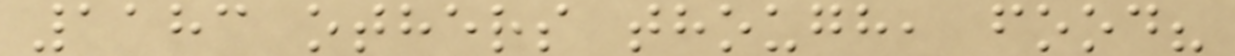1183 others though, food?
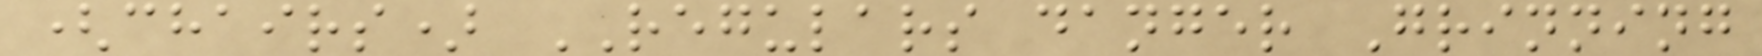(chairs) REGULARS danger Grinning
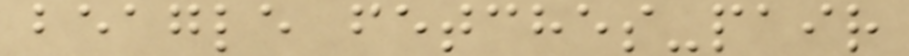beagle fetches-pair
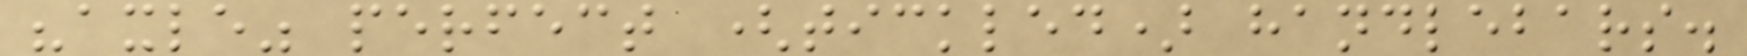"axle" perfect (tickled) handlebars.
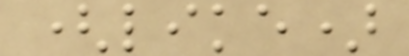(like)
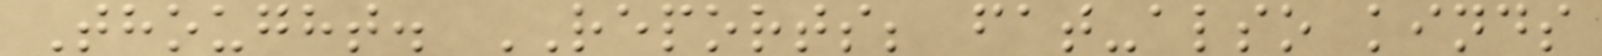Thought. REPORTS; fat-also kinds
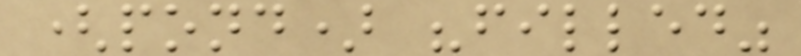(pond) "filled"
